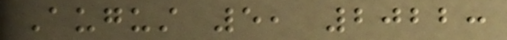August 5, 2022:
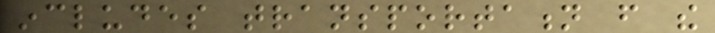includes transportation from the
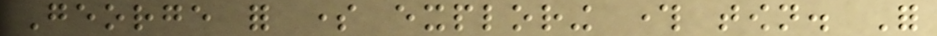George for some exploring through town. For
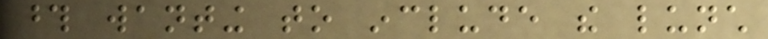those wanting to include the lunch
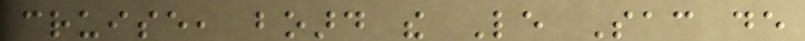cruise, board the Le Sac de
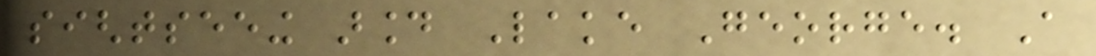sightseeing around Lake George. A
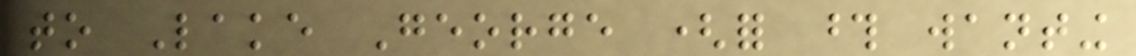to Lake George (for those wanting
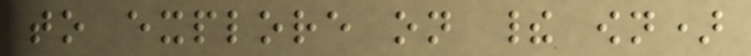to explore on their own)
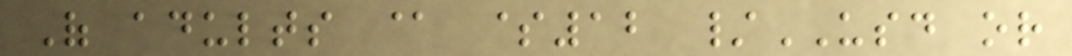Of adults @ $12 /USD or
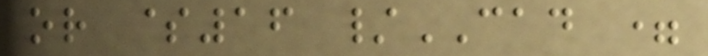or $16 /CAD =
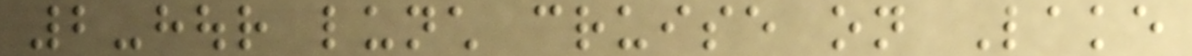2-hour lunch cruise on Lake
